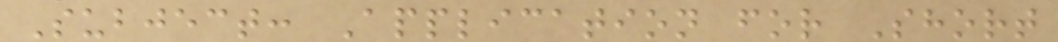Subject: Application for Short
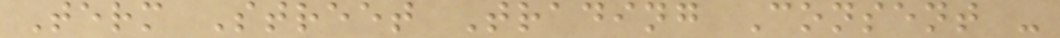Term Street Trading Consent -
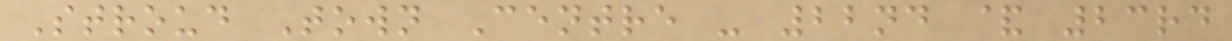Stroud Town Centre - 22nd & 23rd
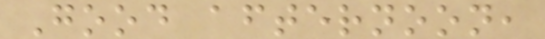Good afternoon,
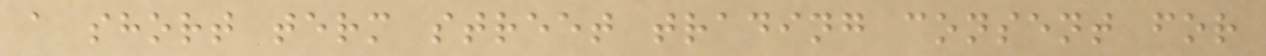a short term street trading consent for
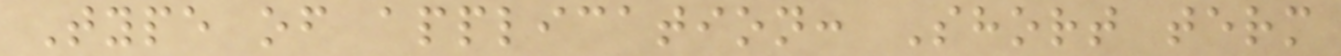Type of application: Short term
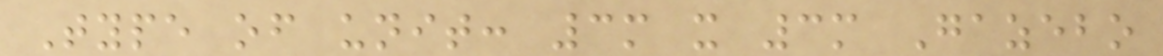Type of unit: 3m x 3m Gazebo
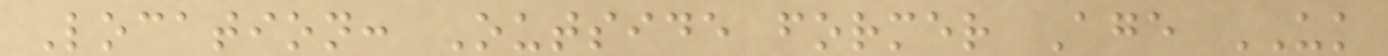Location: Outside former Age UK
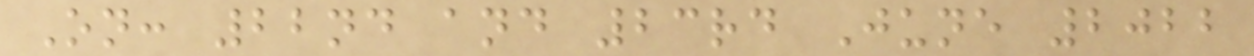On: 22nd and 23rd June 2022
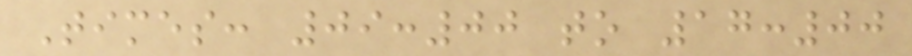Times: 09:00 to 17:00
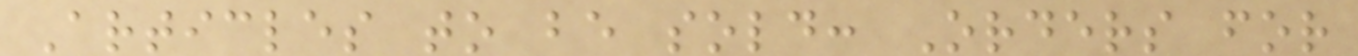Articles to be sold: Orders for
